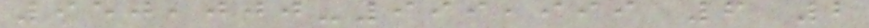950,000-999,999 6 2
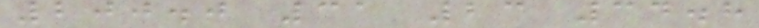200.0 31 23 34.8
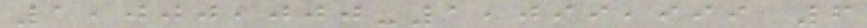1,000,000-1,099,999 6
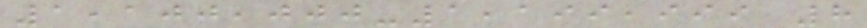1,100,000-1,199,999 8
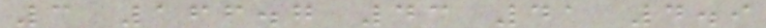3 166.7 43 41 4.9
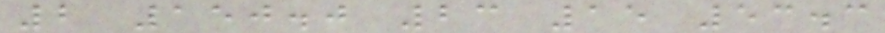2 150.0 23 15 53.3
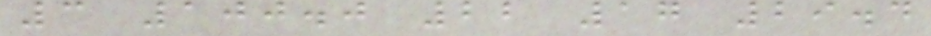3 100.0 22 17 29.4
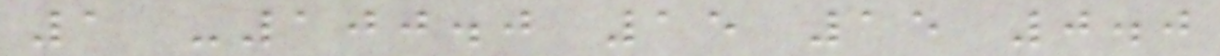1 -100.0 15 15 0.0
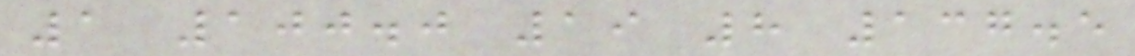1 100.0 19 8 137.5
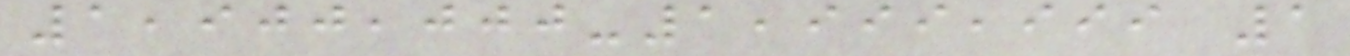1,900,000-1,999,999 1
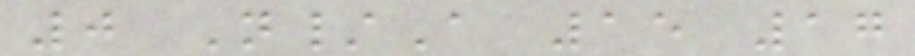0 N/A 15 17
